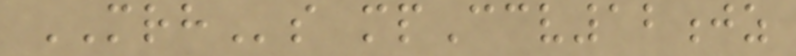MRHs mpCcv12jz
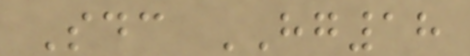Sdc HG18
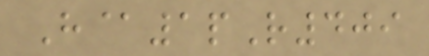H@1pR409
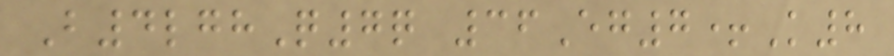B4lghQ7q 36Eg7+K8
